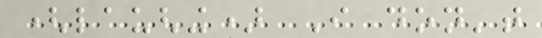(laughing) I don't
